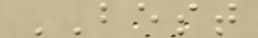BEST
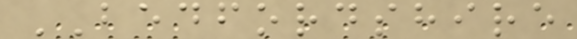BEDFORDSHIRE
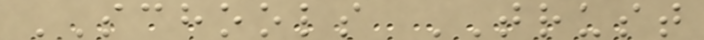SCHOOLS TRUST
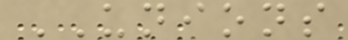UNIONS
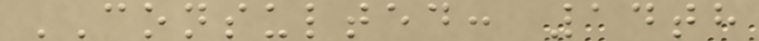CONSULTED: 14th
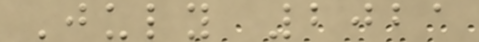July 2021
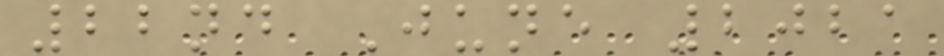22nd June 2021
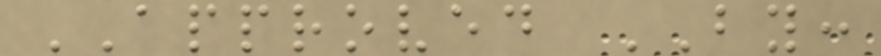APPROVED BY:
